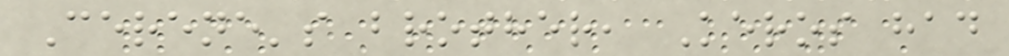Cerene's brother, Keros had
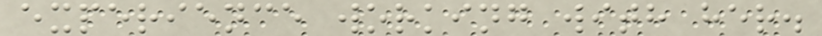experience working with her.
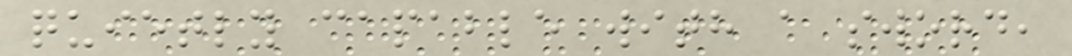quietly capable with a sword,
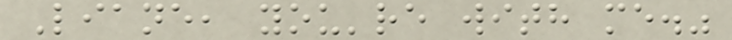Liane, you're with me."
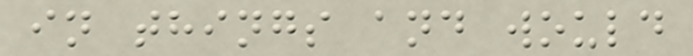in things and would
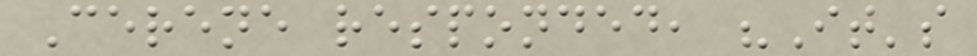Cerene responded, "It's
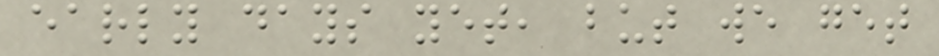early days yet, but we get
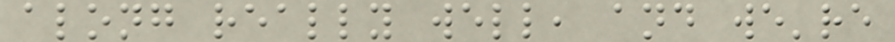along really well, and we're
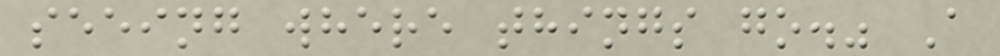seeing where things go." A
